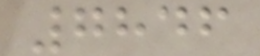7846
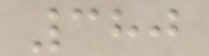380
